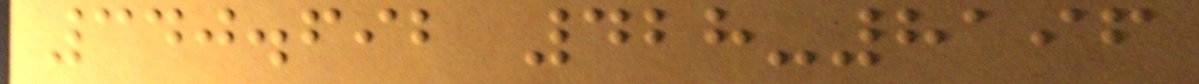340.692 428-8196
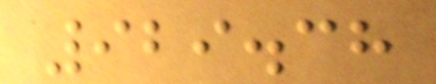929.38
